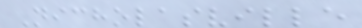Nicholasville
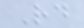Rd
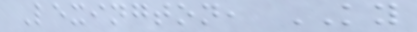Lexington, KY
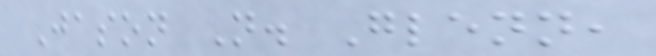Jason N. Glenn,
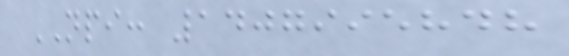NPI: 1407995848
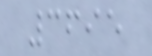3695
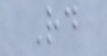Rd
